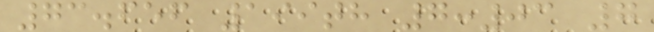73.656 199th 7:03 7
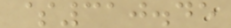$310.45
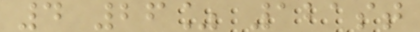4 26% 121st
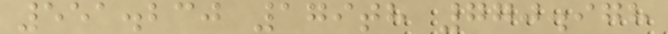551.230 179th 770.978
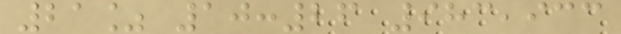21% 10:26 983,933
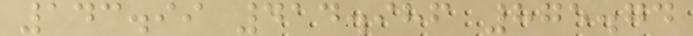143.99 414.986 875.74
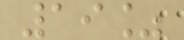19%
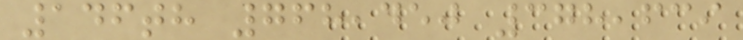146th 768,450 378,639
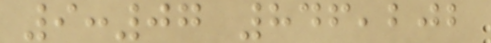9:07 846,202
